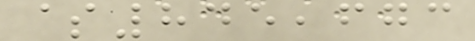$845,673
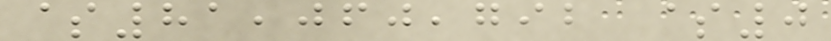$81,060,792 $0
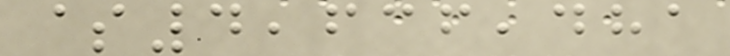$4,636,481
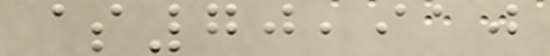$70,910
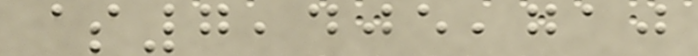$7,405,710
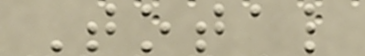Total
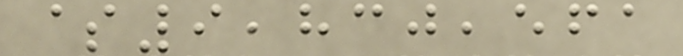$9,830,561
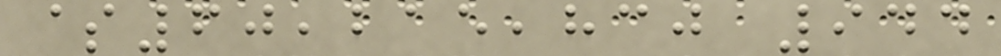$60,215,830 944
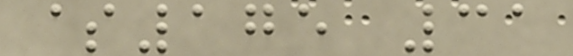$175 31
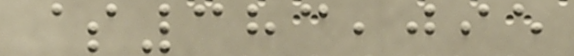$383,095
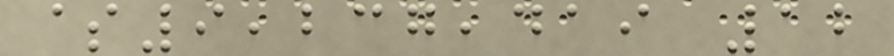$9,237,419 12
